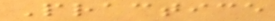Practice
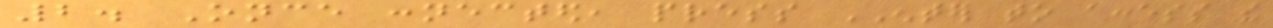2. Once connected, press ENTER to access the
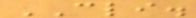CLI.
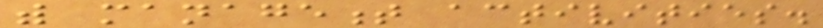with management activities.
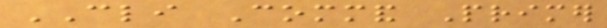CLI Command Primer
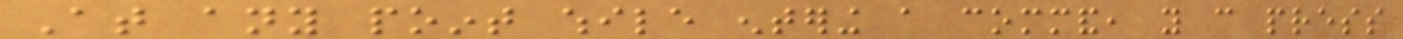At any point while entering a command, you can press
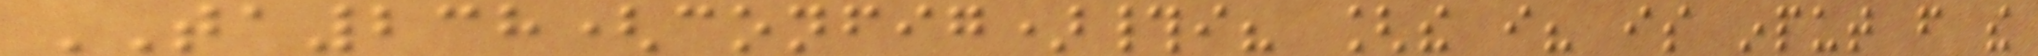TA238(config)#i? [the i? is input from the
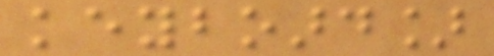keyboard]
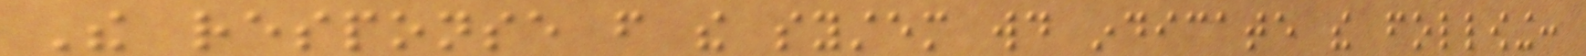The response from the system would indicate the following:
